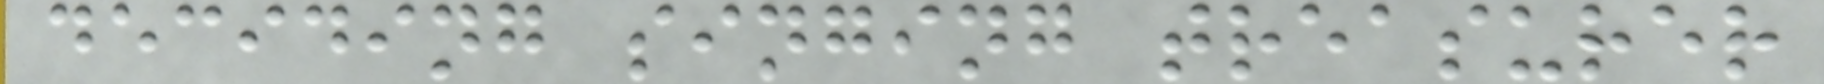deciding singing treasurer
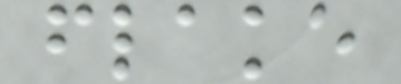flake
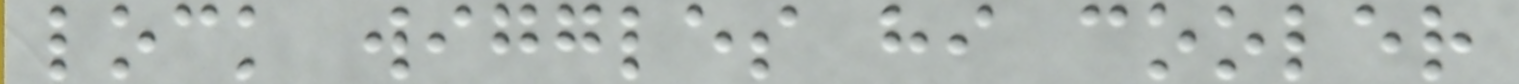lock wiggles hi cooler
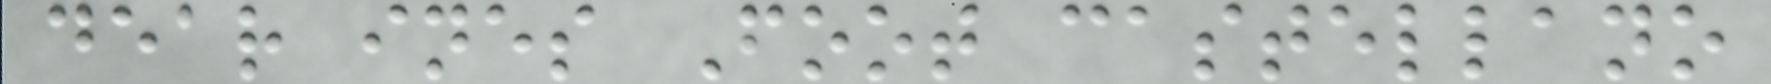dear ines Foot castellano
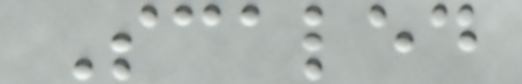Scaled
